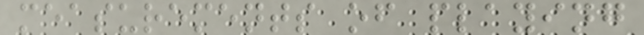measurements of playing
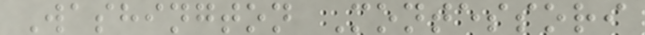Washington Montessori
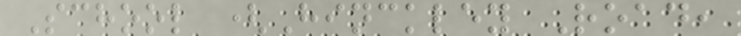School (Hinckley Road,
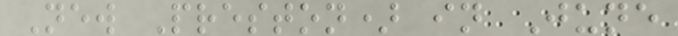New Preston) in June
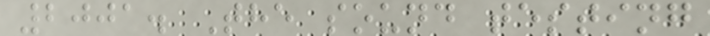2001. The sound testing
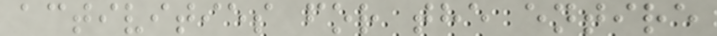activities for the entire
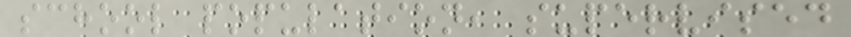school population, supervised
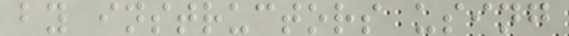by instructors using
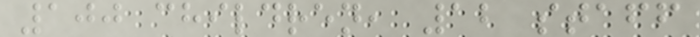100 children, 12 staff
